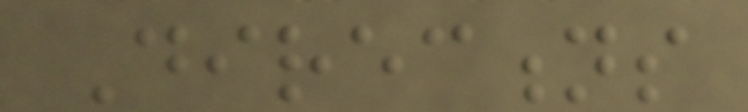Directions
